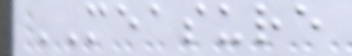MEASURE
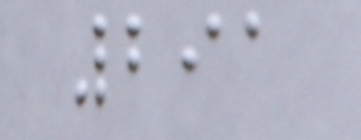291
